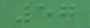57
